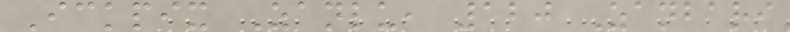Ickpix Zanlu, 120 Zanbari
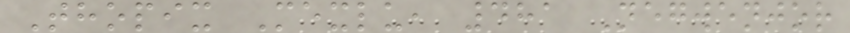Thopix Mexlu, 481 Negwenjor
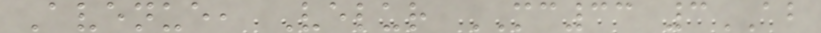Avenue, Velur MC33 3AB
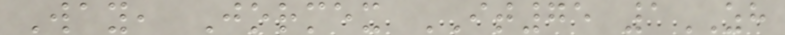Way, Jormex IT75 1ZH
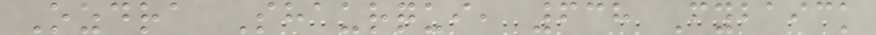Ozdra Shaurqui, 638 Fybaick
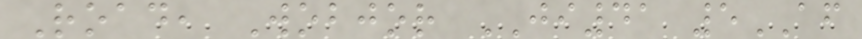Road, Wobjor JI41 5AF
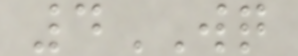4WQ
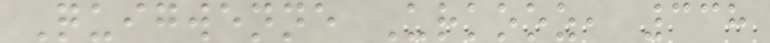Quigwenne Urkooz, 338
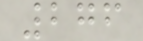276
